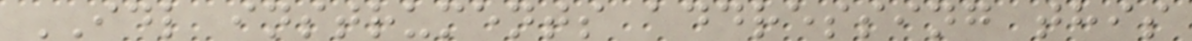IDL instruments addressing this
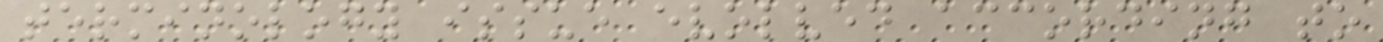terminology issue evolved according to
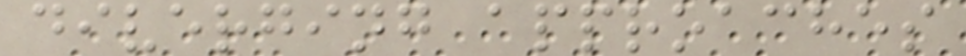diverging approaches
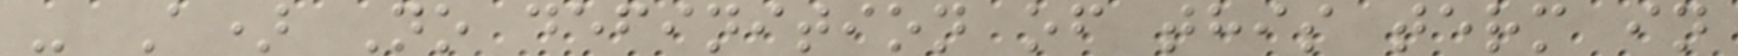- A) No definition of this term in
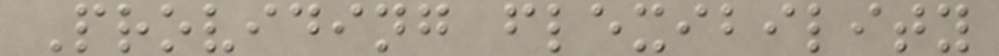Providing flexibility
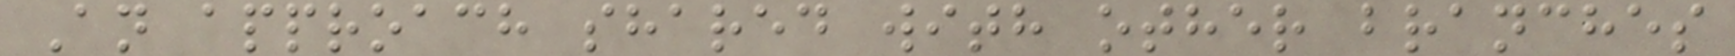An approach shared with other branches
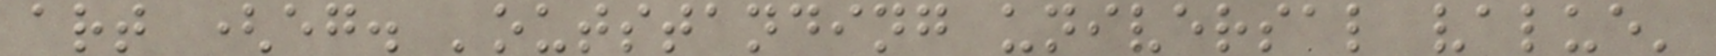art (eg. 'outstanding universal value'
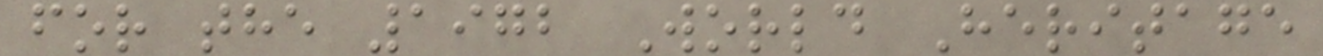for the 1972 World Heritage
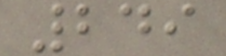249
